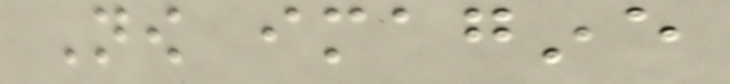Now imagine
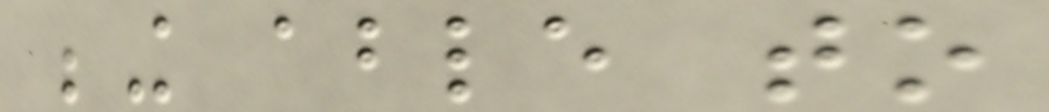being able to
